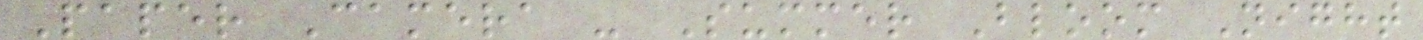Paper Camera - Summer Bloom Night
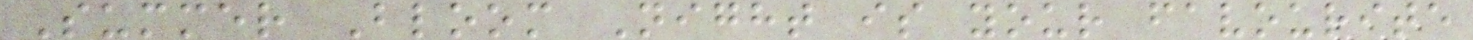Summer Bloom Night is your favourite
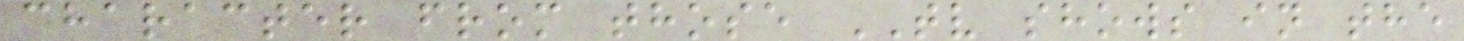character from those TV shows in the
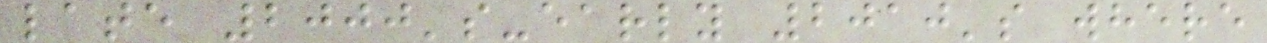late 2000's-early 2010's where
